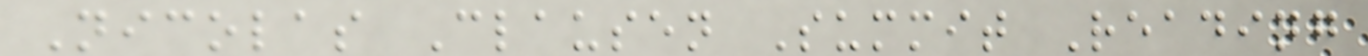Nicolas Clausen Summit Reading
